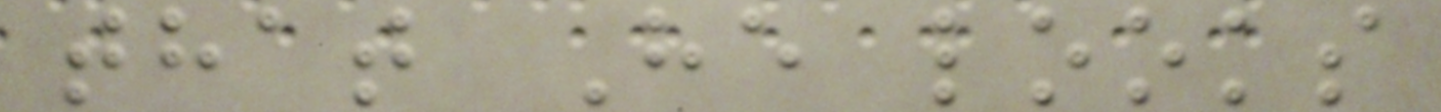that He looks
